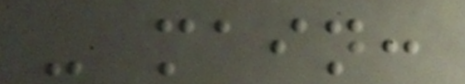- main:
